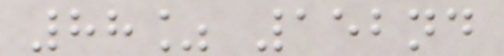88% 152nd
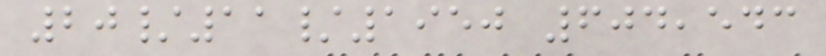20/11/1950 604,543
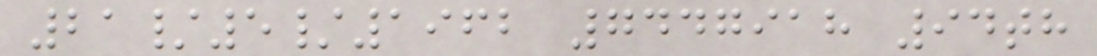21/5/1962 7447918 94th
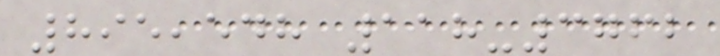895,548 118-3762
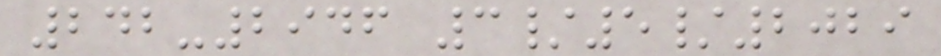242-2946 3/5/2029
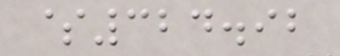$324.92
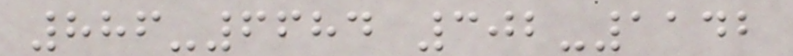886-6684 302-1142
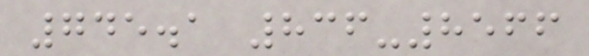745.1 836-8566
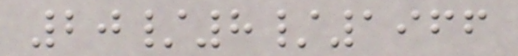20/8/1966
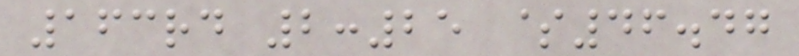163rd 2:25 $46.47
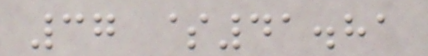37 $41.81
